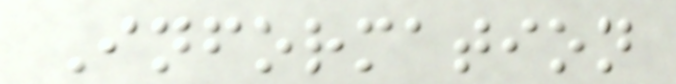Information
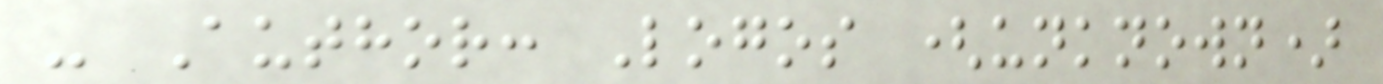- Author: Logos (unknown)
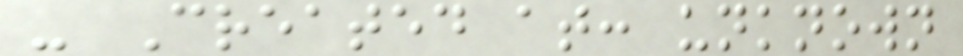- Created at: unknown
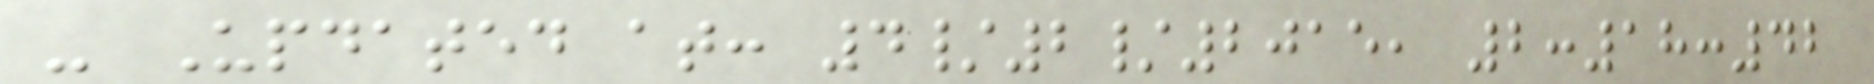- Updated at: 4/2/2015, 2:18:42
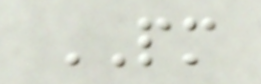PM
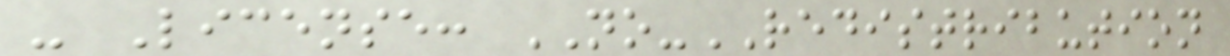- License: NO-REDISTRIBUTION
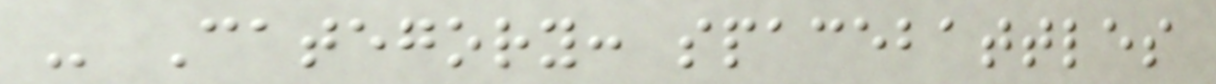- Category: spacebattles
